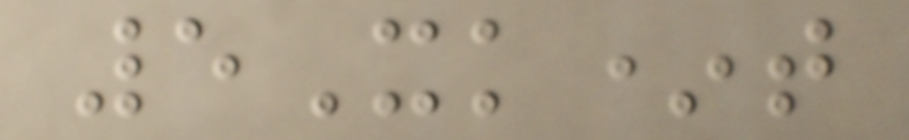5Xk*t
